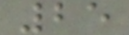25
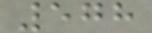578
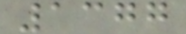1377
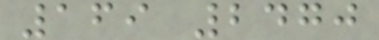169 2470
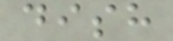dish
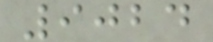9024
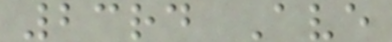23rd Ave
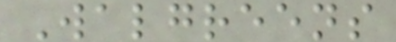Walgreens
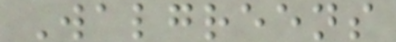Walgreens
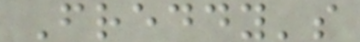Freddy's
